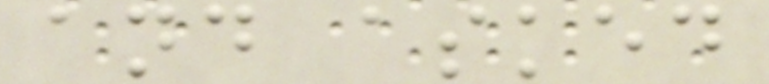and asked
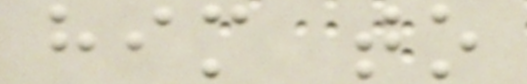him to
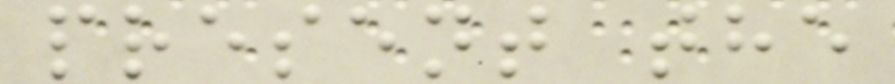present the
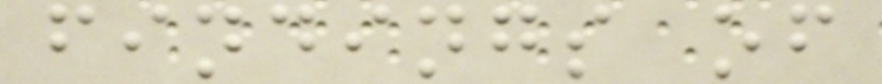findings of
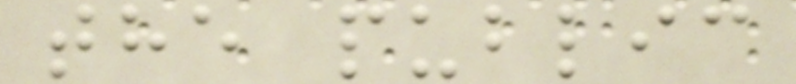the public
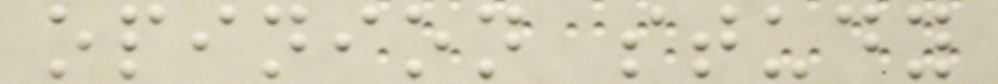opinion study
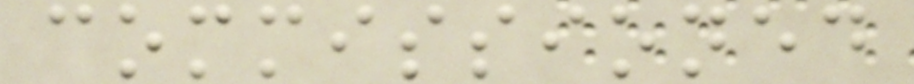commissioned
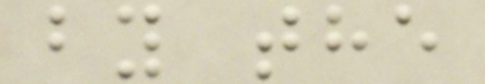by the
